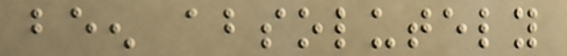been absolutely
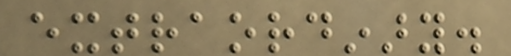extraordinary.
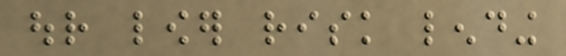our lower risk lending
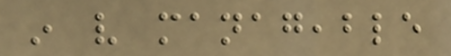in very manageable
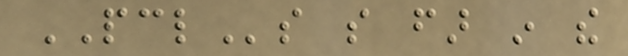PCLs so far in the
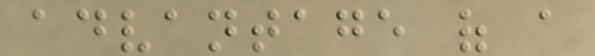advantage of a
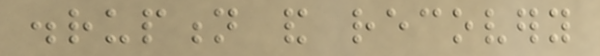disruption and recovery
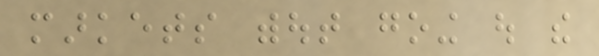markets without going out the
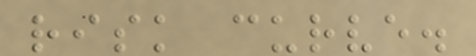risk curve.
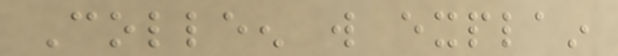Colleen will explain
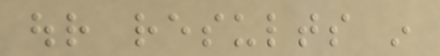our results in
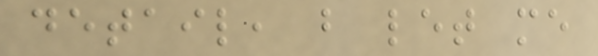detail, but let me
